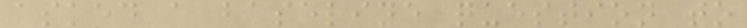asked a baseline question to
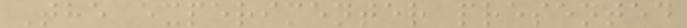The experimenter presented
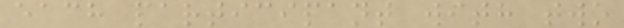each participant with two
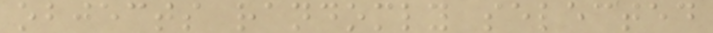objects randomly selected
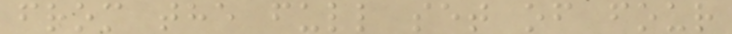from the full set of four
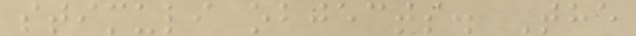stimuli objects. The
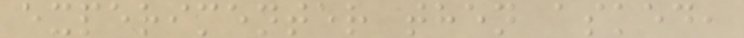experimenter then asked,
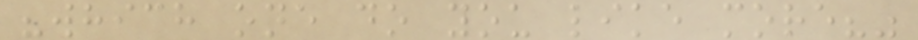"which one do you like more?"
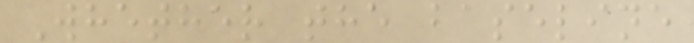Whether the baseline
